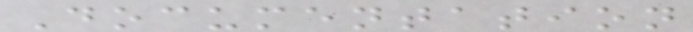Documentation
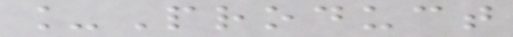_Product
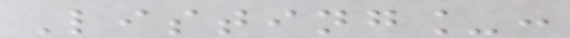Listing_:
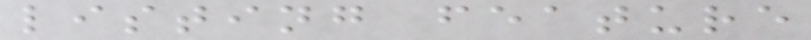listing feature
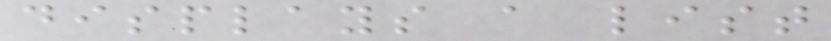displays a list
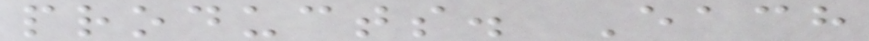products. Each
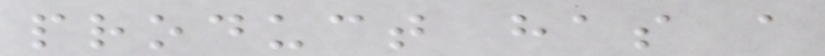product has a
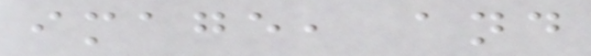image, and
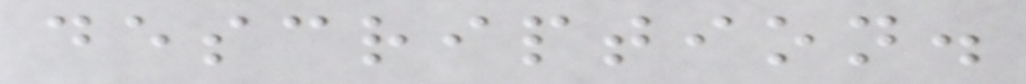description.
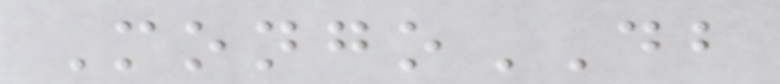MongoDB
